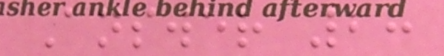Answer 2:
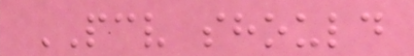PCV should
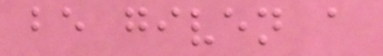be given a
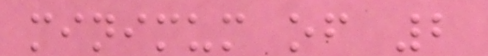minimum of 2
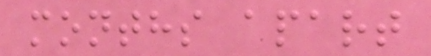months apart
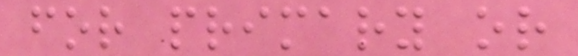for primary or
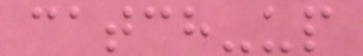catch-up
